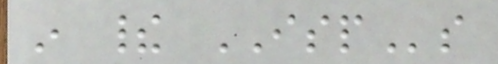in their ISPs
